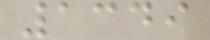1349
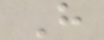H
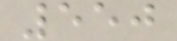550
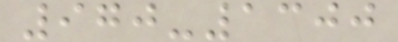970-1300
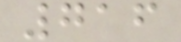716
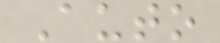Auto
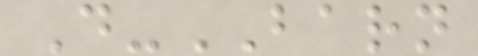D-BARN
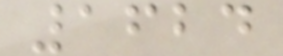1624
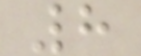8
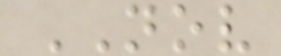NOV
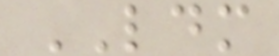LDM
